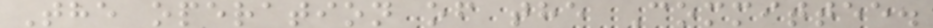The operation of the Committee.
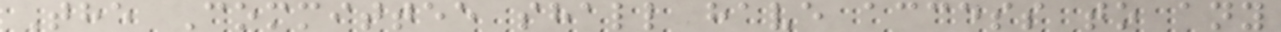The Committee shall have access to any
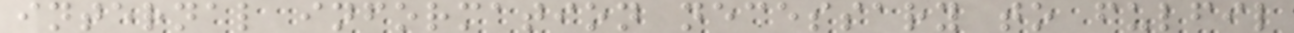internal information necessary to fulfil
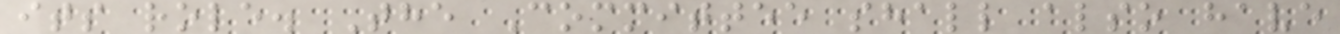its role. The Committee shall also have
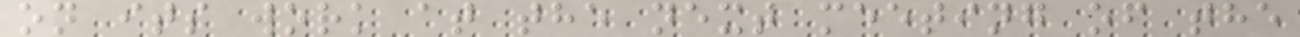on its work at the next meeting of the
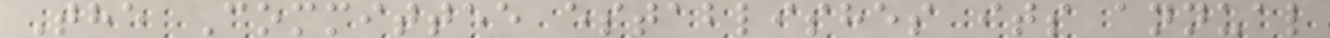The Committee establishes its annual
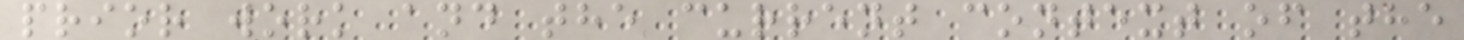prior work and the current context of the
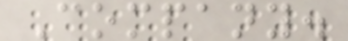Company.
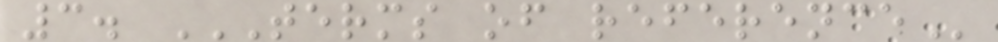3. TERMS OF REFERENCE
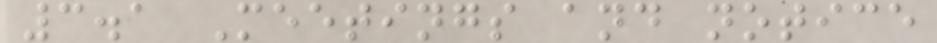3.1 Meetings and notice
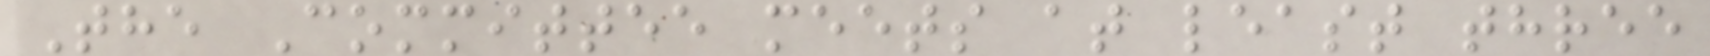The Committee meets at least three
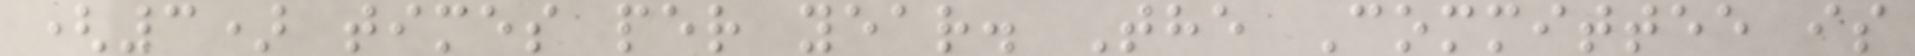(3) times per year. The Committee is
